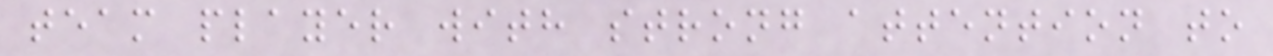team player with strong attention to
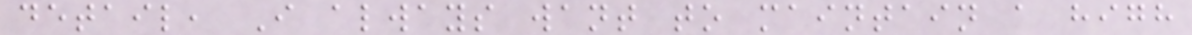detail, I always want to maintain a high
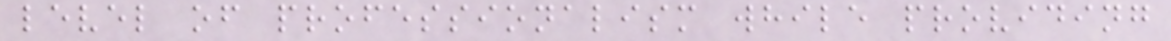level of professionalism while providing
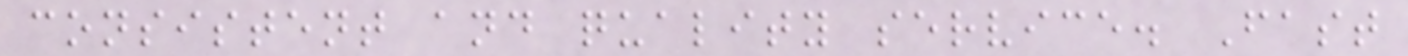consistent and quality service. Fast
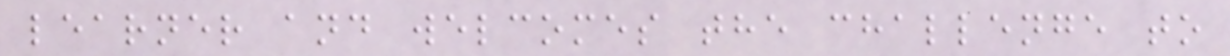learner and welcomes the challenge to
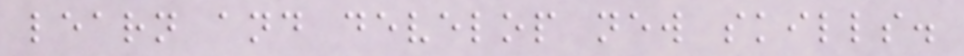learn and develop new skills.
